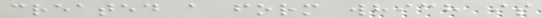created a form which is
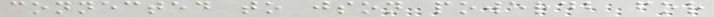connected to json powerdb for
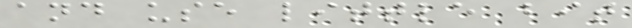and use little bit
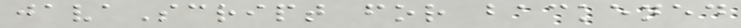javaScript for backened
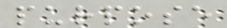purpose
